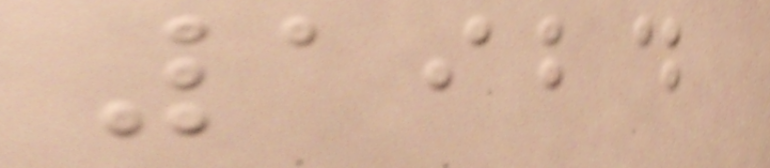1924
